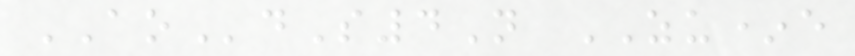AOdS4N ZU*e
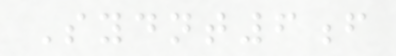Sydnt6f
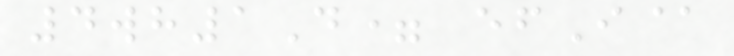4wh1D= efI@
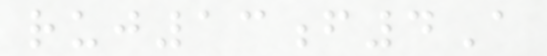ruj13f4A
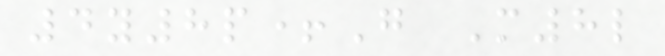4y8p+G M8l
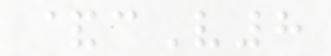&cV8
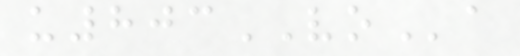u803VOa
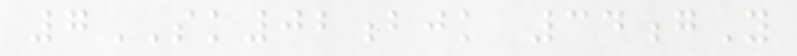7SK02bjk 34gY
